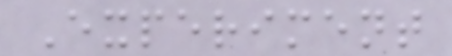Experiment
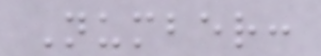Number:
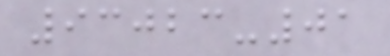93023-01
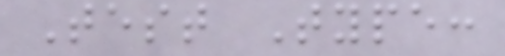Test Type:
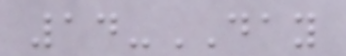14-DAY
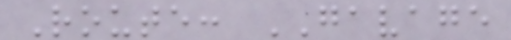Route: GAVAGE
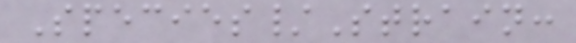Species/Strain:
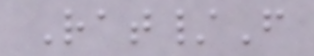Rat/F
